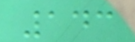143
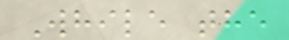While the
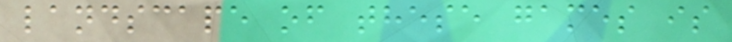landscape of these games is
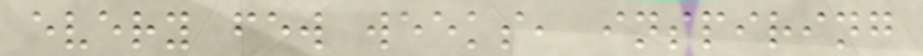every few weeks, inspiring
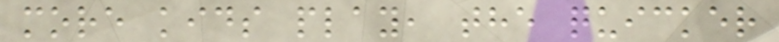more kids play, the quicker
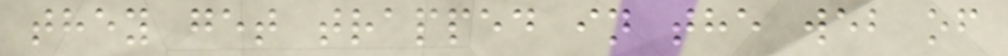they get trapped in the web of
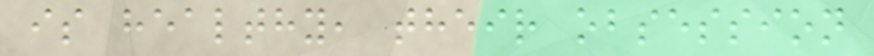is healthy, their obsession
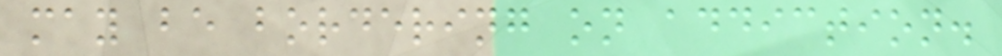may be bordering on addiction.
